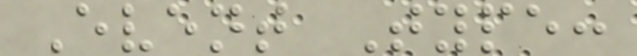Event Type:
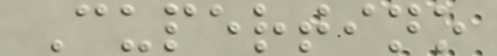Cupertino
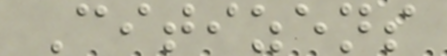Citizens
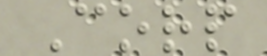Corp
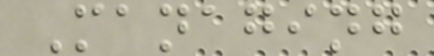Managing
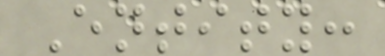Entity:
